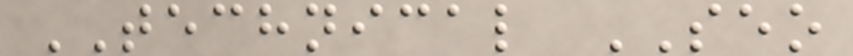TECHNICAL SEO
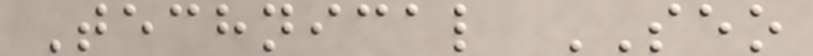Technical SEO
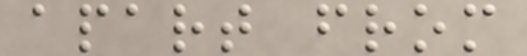apart from
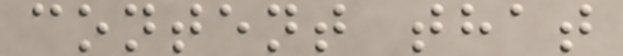content that
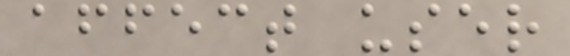affect user
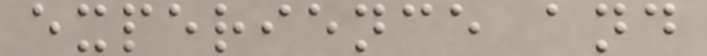experience and
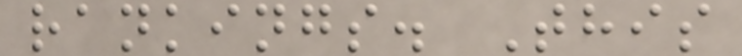rankings. This
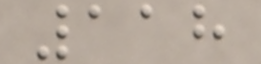118
